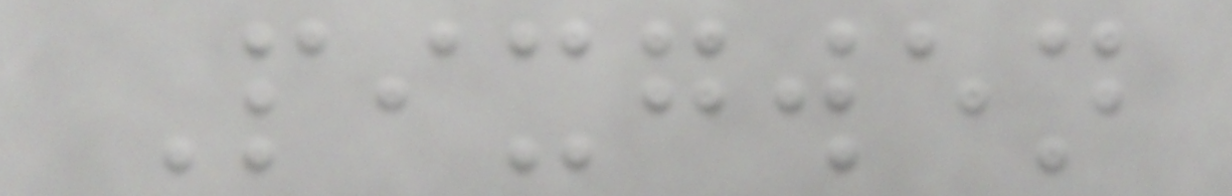Pixgwen
